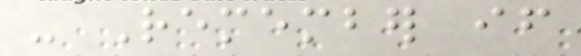- Remember if
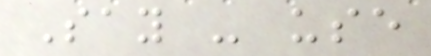Say - use
